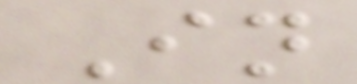In
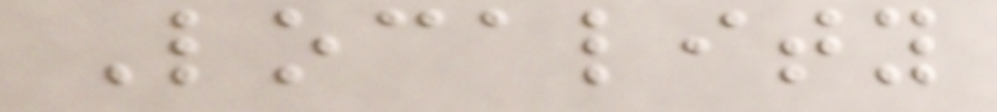Locality
